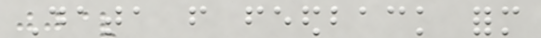Data from feedback form
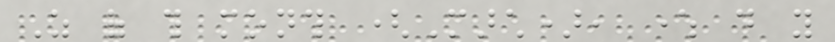As of this month (March), where do you
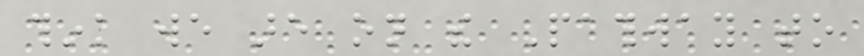think we are on the Pathway to
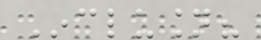Inclusion?
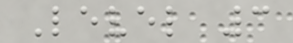Level 3
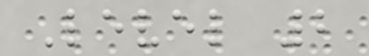Level 2
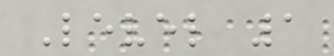Level 1
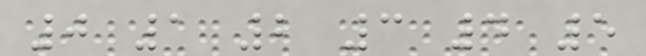0 1 2 3 4 5
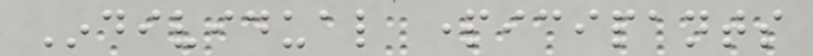Individual participants
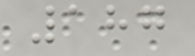187
